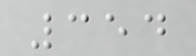354
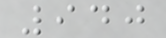940
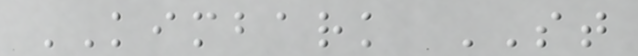KIMBARK ST
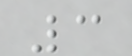3
